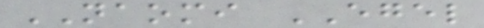NAOMI EGEL
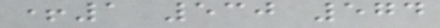+1 530 574
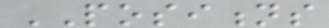POSITIONS
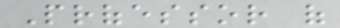Professor of
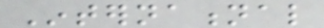International
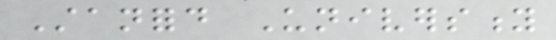Stanford University
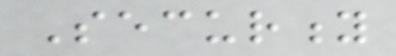Security
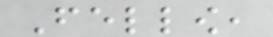Fellow,
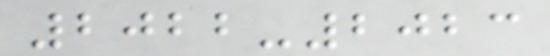2022-2023
